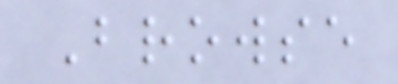Browse
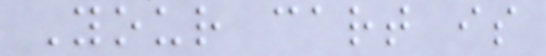Your cart is
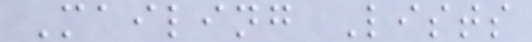Mailing Lists
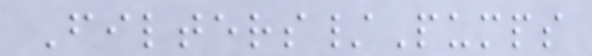Filters/Pumps
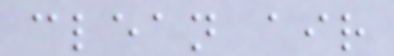clean air
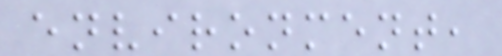environment,
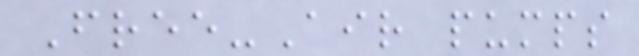Free-Air pumps
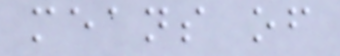means of
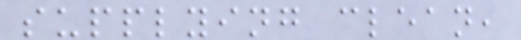supplying clean,
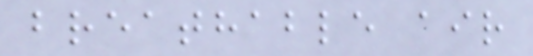breathable air
